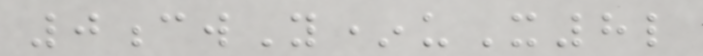0cwY*uX8l
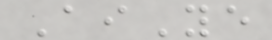AiYe
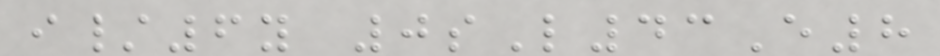i/6y 0sL43E8
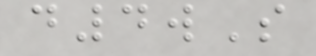d4wS
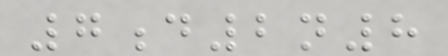7d2n8
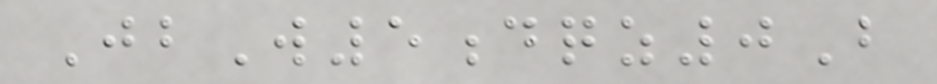JbW5dqz0B
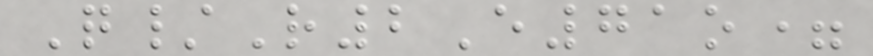Q/R2E71o=
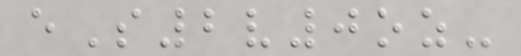eS2v0oz-
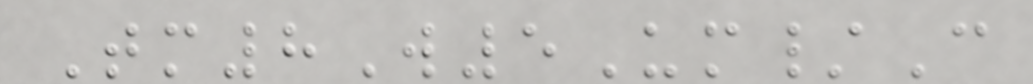Tm8W5Um/C
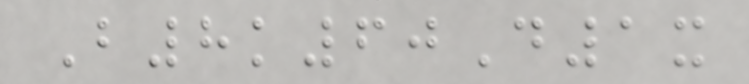B8k60D1x
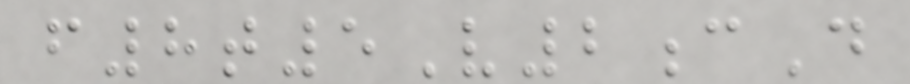f8t5V2cD
